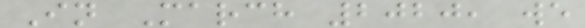In March 2020, we
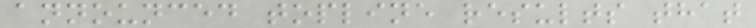announced topline results that
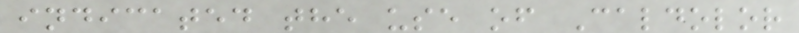indicated the use of Caldolor
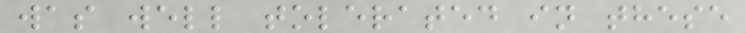was well tolerated in these
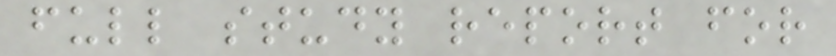full study report for
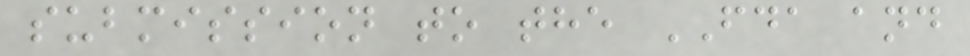submission to the FDA and
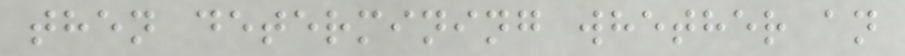then determining whether an
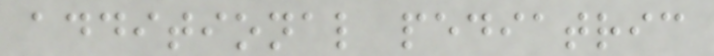additional pediatric
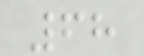68
